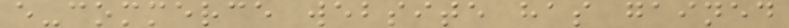e-commerce website has gained
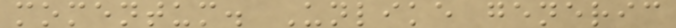momentum. Unlike generic
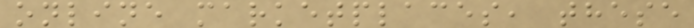online marketplaces, these
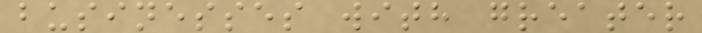businesses with greater
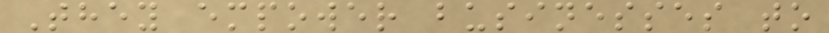They empower businesses to
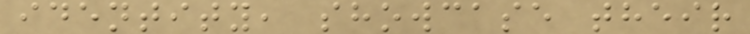identity, showcase their
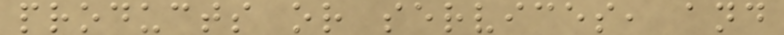products or services, and
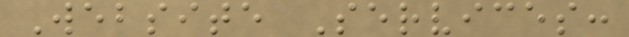Website Services:
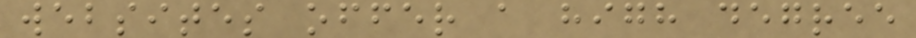websites offer a high degree
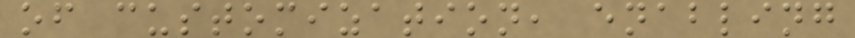of customization, enabling
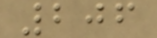206
